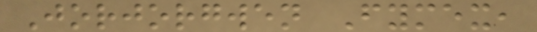Jorjorgwen Fymex,
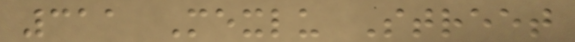311 Mexlu Street
